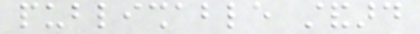publishable standard
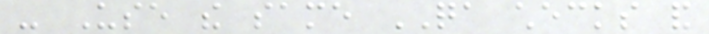- Use the same QA checks and
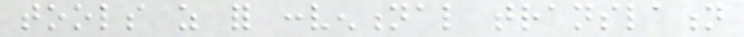tools as for conventional translation
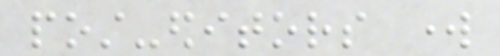post-editors work
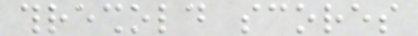threshold scores
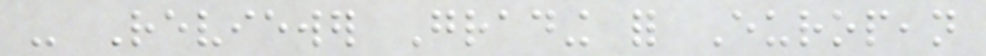- Reviewer Grading for European
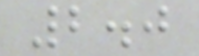2.0
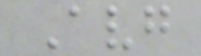Avg
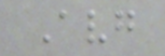Avg
